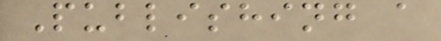Publishing a
